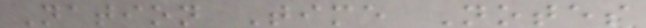Nation Time Notes
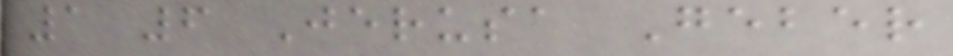1 6 Jerusa Geber
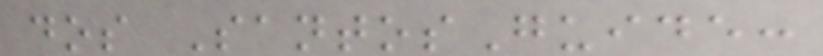dos SantosGuide:
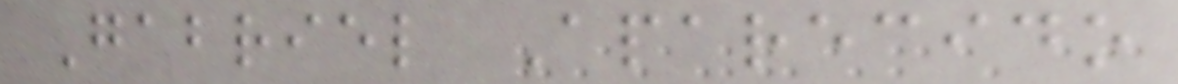Gabriel Aparecido
